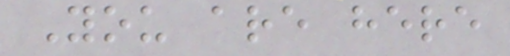You are here
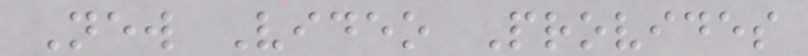New Video Provides
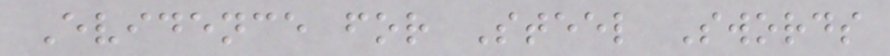Evidence for Steel Swords
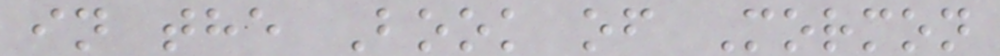in the Book of Mormon
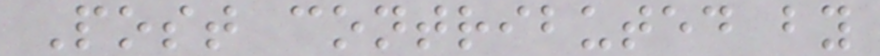Post contributed by
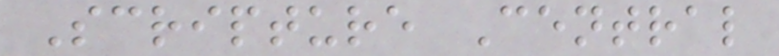Scripture Central
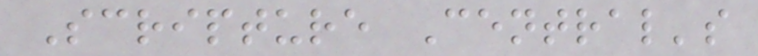Scripture Central's
